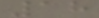18
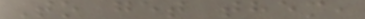To get them,
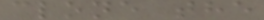clone the
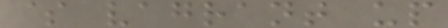$ vagrant up
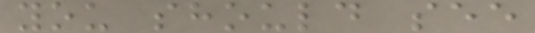you should see
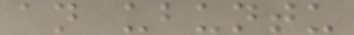an ubuntu
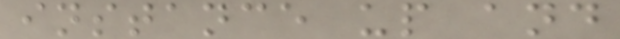instance up and
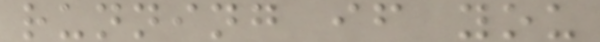running if you
